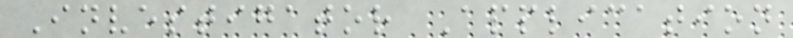Investigator Application
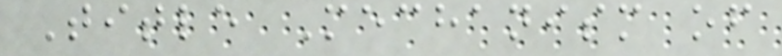Title Mechanism of
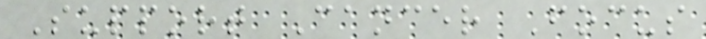Support Cancer Focus
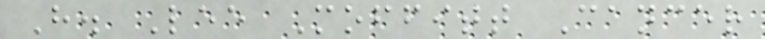H. Lee Moffitt Cancer
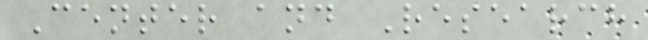Center and Research
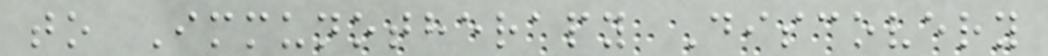to Immunotherapy Discovery
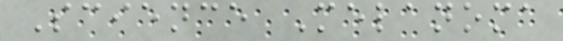Science Melanoma
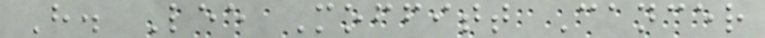H. Lee Moffitt Cancer
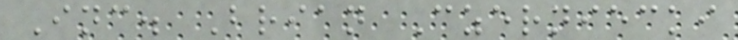Inc. Brian Czerniecki
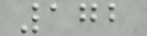172
